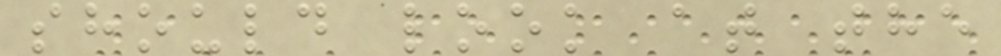should look at the
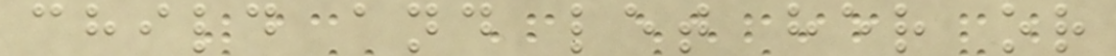child and let her or
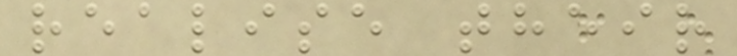realise their
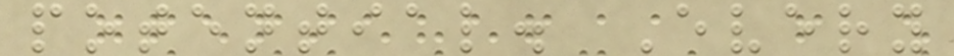potential. Every
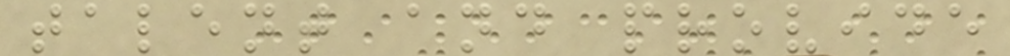talent and provide
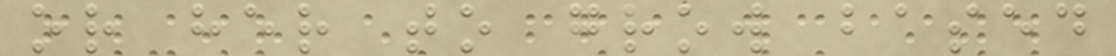or her to grow based
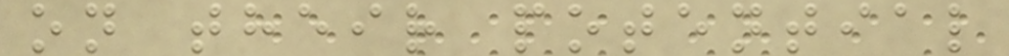on their potential
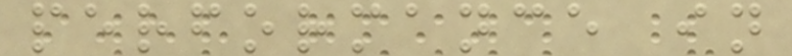performance in
